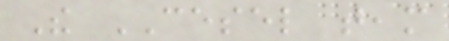The CESEL team
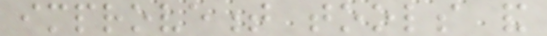improvement tools and
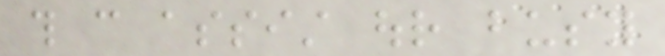this can assist our busy
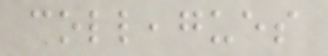colleagues
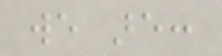we are:
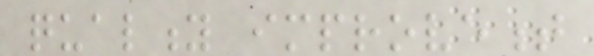quality improvement
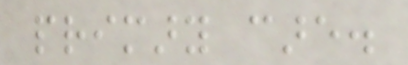primary care.
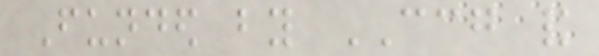Funded by CCG and
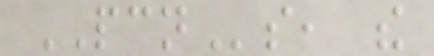PCNs, the
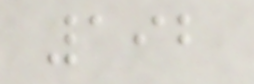192
